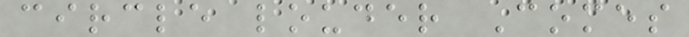circle louder Comes
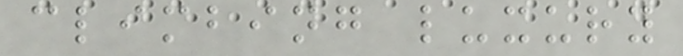climbing luxury
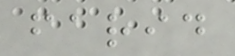farid
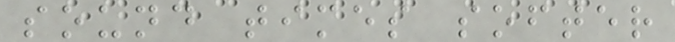sound times softer
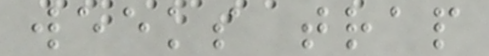weeks trap
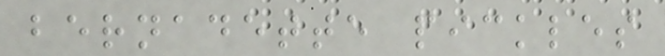bernadette pickles
